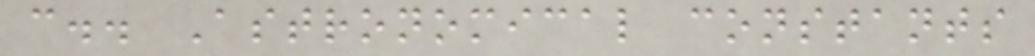c.. Astronomical constants
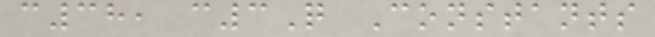c38, c3Q Constants
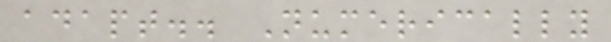adapt.. Numerically
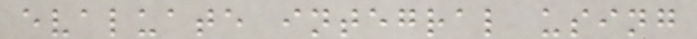evaluate integral using
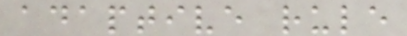adaptive rule
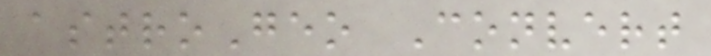astroGeo Convert
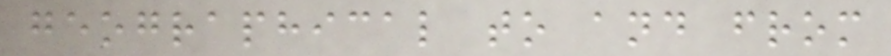geographical to and from
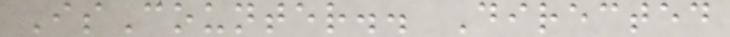IsCounter.. Directed
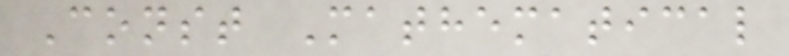Const Mathematical
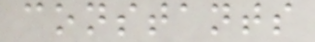constants
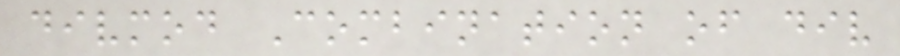divmod Combination of div
